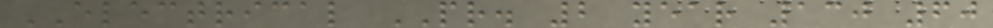ELECTRICAL PR. 2 year 130 60
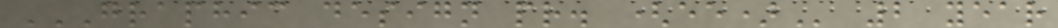GRAPHIC DESIGN PR. (EE) 2 year
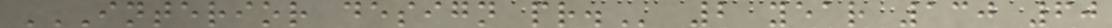INTERIOR DESIGN PR. 2 year 130 60
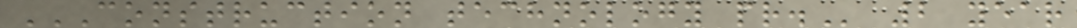CONSTRUCTION TECHNOLOGY PR. 2 year
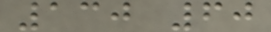130 60
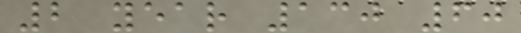2 year 130 60
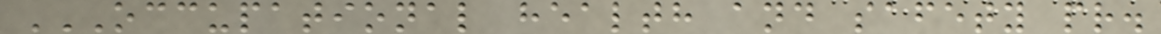OCCUPATIONAL HEALTH AND SAFETY PR.
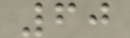60
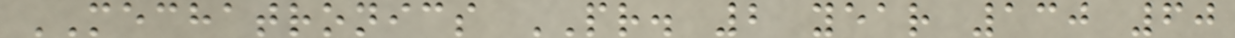MECHATRONICS PR. 2 year 130 60
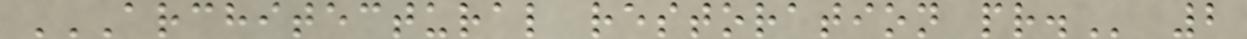ARCHITECTURAL RESTORATION PR. 2
